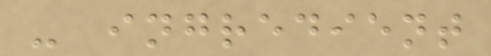- ingredient
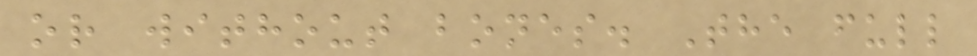or without bones. The full
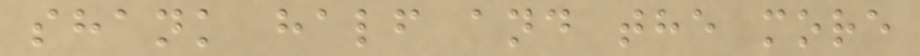shank half and the more
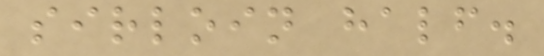sirloin half.
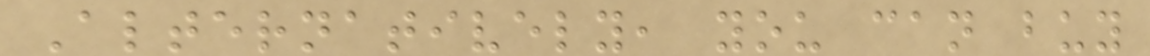Alternatively, you can buy
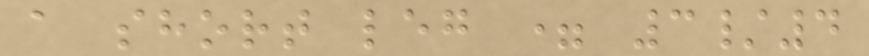a short leg = 3/4
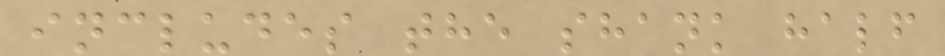includes the shank half
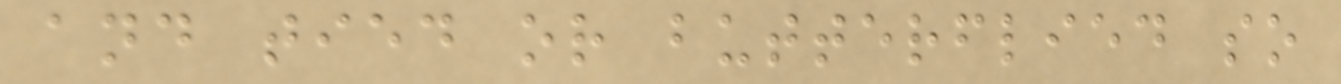and tied or butterflied so
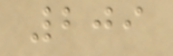209
